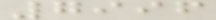7996
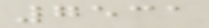7531
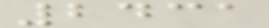2431
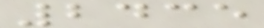2435
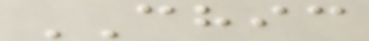CHIC
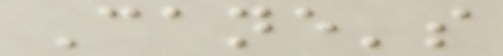Cane's
